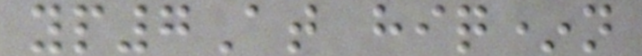yp7At hiq*n
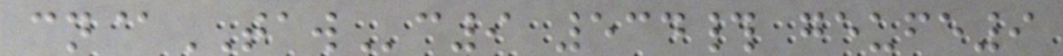cn@TAWc9 534# geufe9
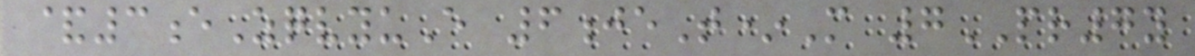&3eZqvyuE 6jeT*M 7PR7y
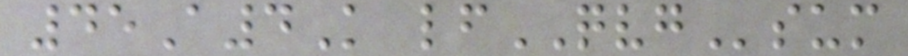45A4K lfQVGsum
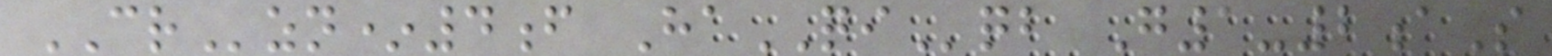CRzn*4f HaQIqb G1-2aS
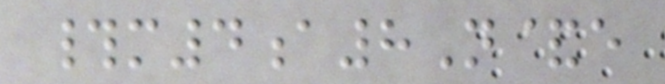#m4a8N&e
